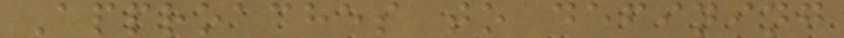Approaches to defining
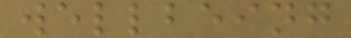wellbeing
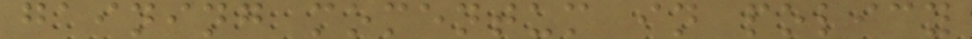gaining momentum in policy
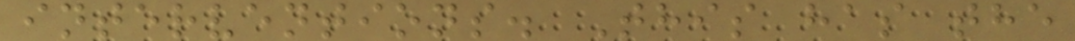interventions. This has the
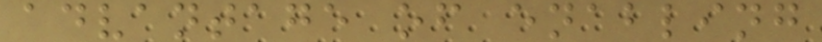advantage of enabling
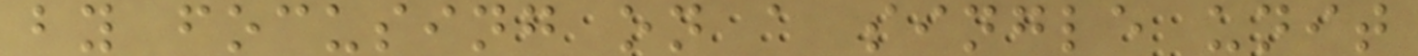by focusing on a single unit
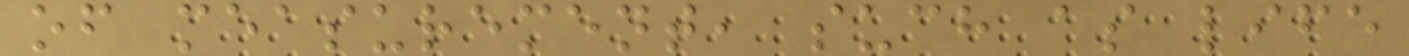of measurement, such as life
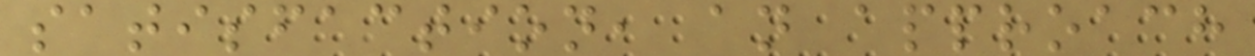satisfaction, an approach
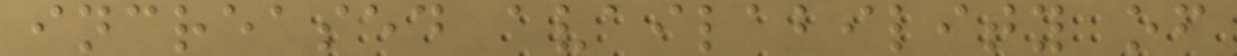increased availability of
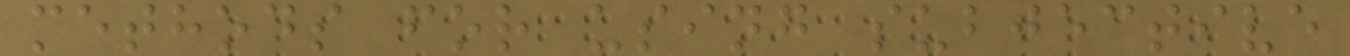methods for using subjective
